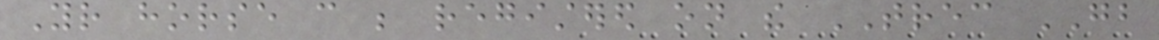Your horse can be registered on the TREC GB
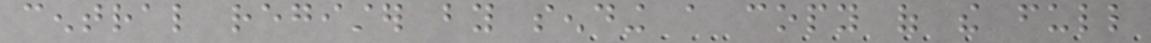central register by sending a copy of the full
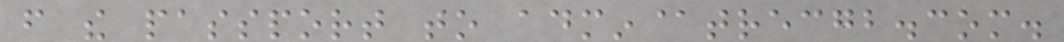from the passport to admin@trecgb.com.
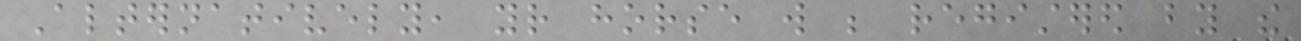Alternatively, your horse will be registered by the
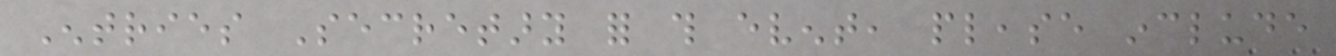Entries Secretary for this event, please include
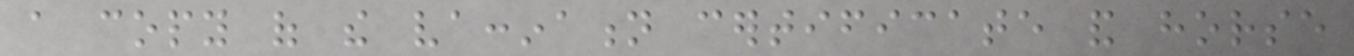a copy of the vaccination certificate and horse
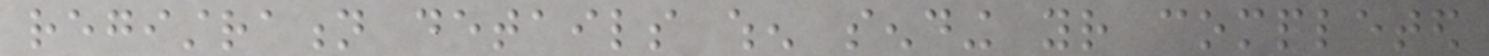registration details when sending your completed
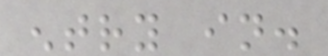entry in.
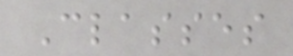Classes
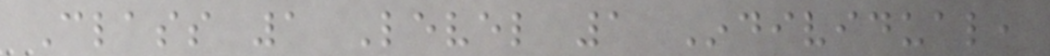Class 1 Level 1 Individual,
